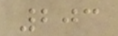203
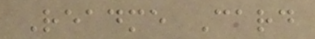Readme Card
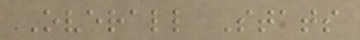Overall Stats
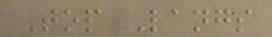Top Langs
